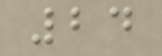24
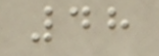48
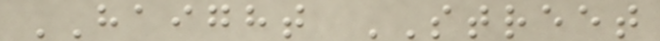HAIGHT STREET
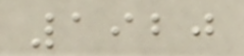1920
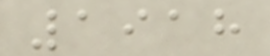1918
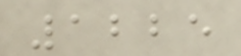1225
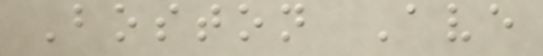Boston Ave
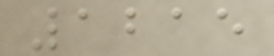1215
